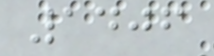1406
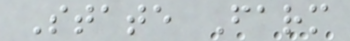State Farm
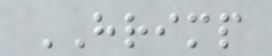HRIMP
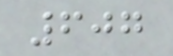607
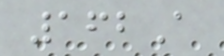162A
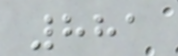881
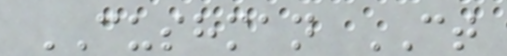CUSHMAN CT
